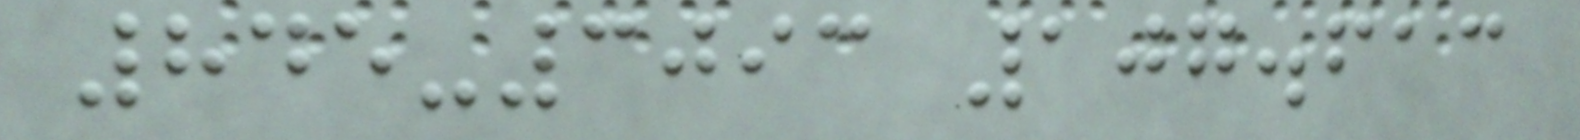845-3093 107.613
